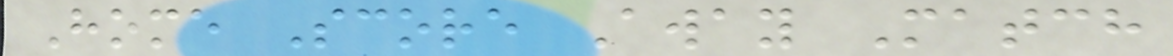Home Score Away Match
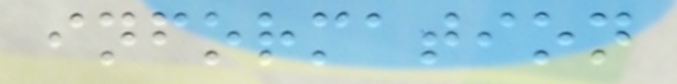information
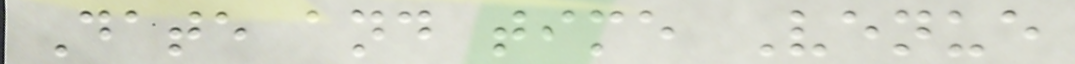Date and time Venue
